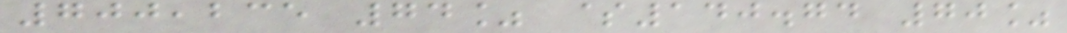700,235 74% $140.74 70%
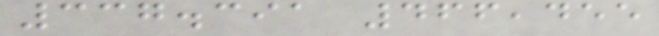337.391 466,455
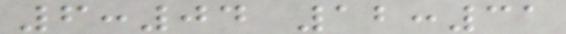6:04 12:31
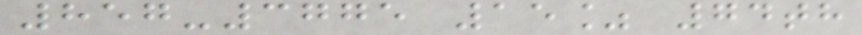857-3775 15% 74th
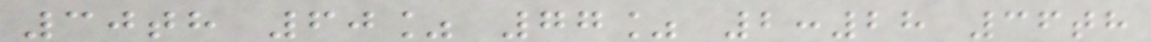30th 60% 77% 2:28 36th
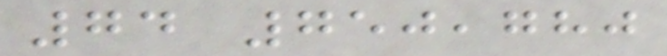74 750,780
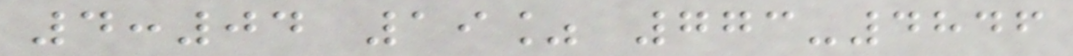4:04 19% 773-4846
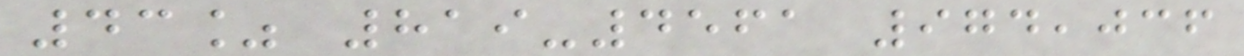43% 819-4561 974,036
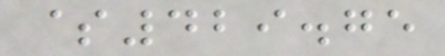$429.75
